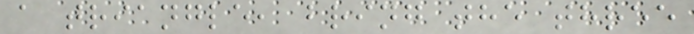a triangle, bring the three
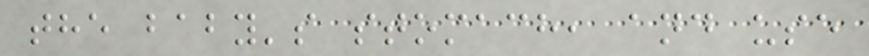the baby's stomach, and use
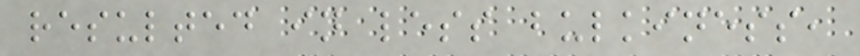resulted in less bulkiness,
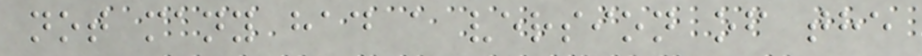not many had a version of the
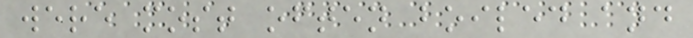were most often boiled and
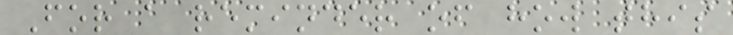For a reminder of how this
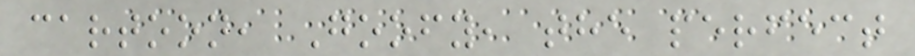cartoon, Goofy, the perfect
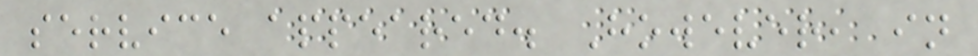service appeared. However, in
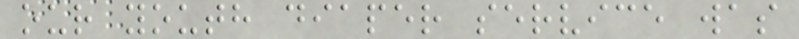our youth diaper service was
